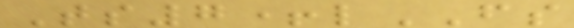Ts7+lFS
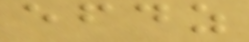efdz
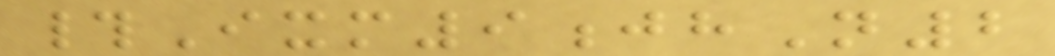#Ixm9jhN2
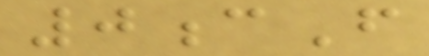0cF
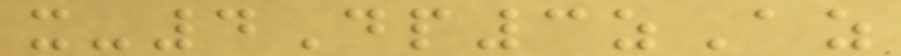x-4Dp3zAz
